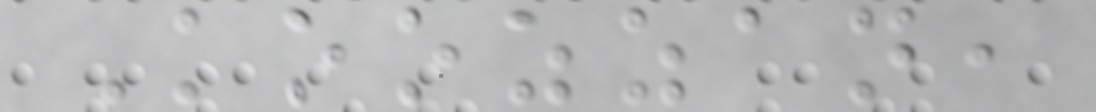Koozzan,
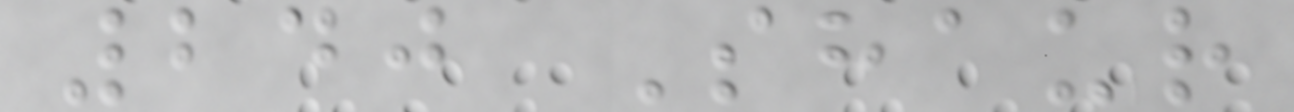240 Shaur
